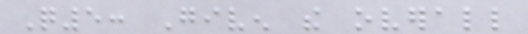Q5: Given the overall
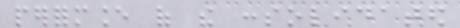performance of the consolidated
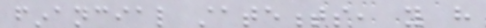financial statements, you have
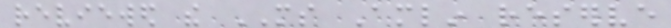reviewed the MS Amlin reserve
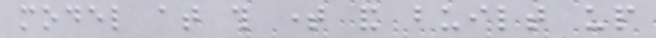model at this time and built up
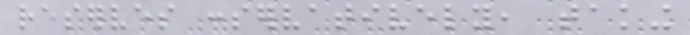reserves conservatively, taking
